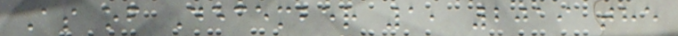As of December 1, 2019 the
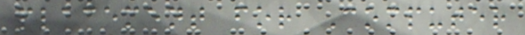placement for Computer
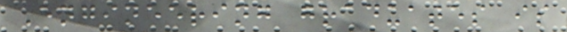Engineering graduates is
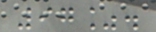97%.
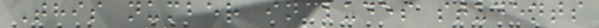This number includes students
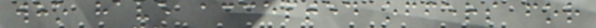who have accepted offers for
